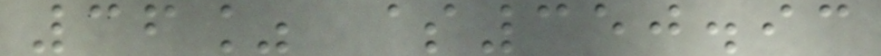36% $350.93
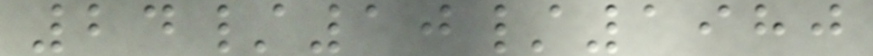24/10/1980
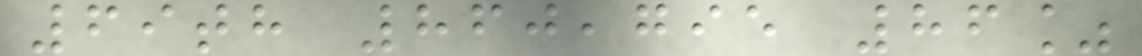69th 860,795 86%
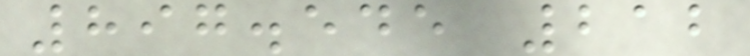897.545 212
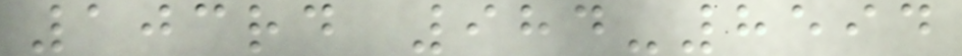103rd 984-8594
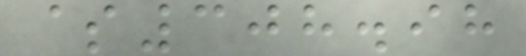$308.98
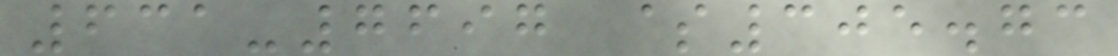631-7697 $305.73
